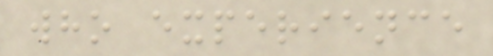who experience
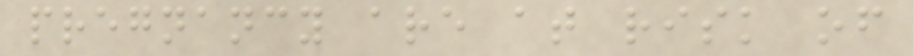pregnancy are at risk of
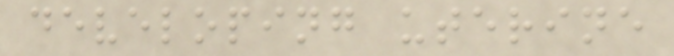developing uterine
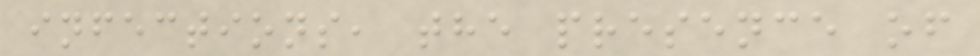infections, the presence of
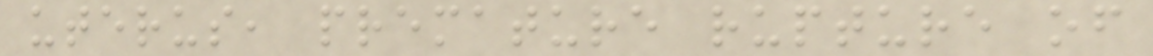uterus, premature rupture of
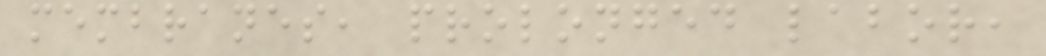membranes, prolonged labor,
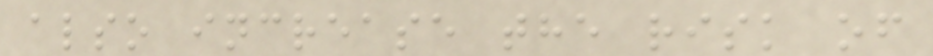also increase the risk of
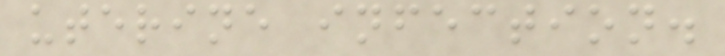uterine infection.
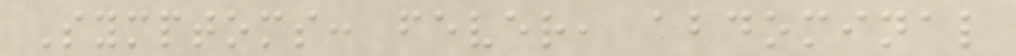Symptoms: fever, abdominal
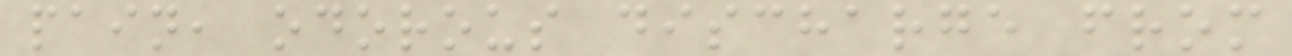pain, odorous discharge from
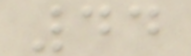44
